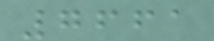7661
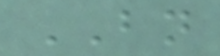BN
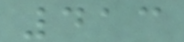413
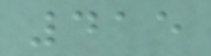415
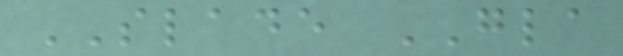SLADE GLA
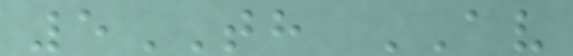5TH AV
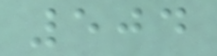504
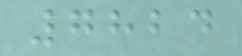7824
